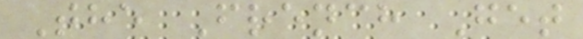The French Get
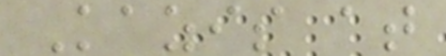Kazis at
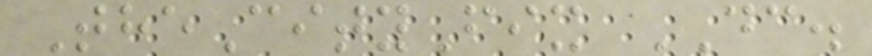TheCityFix DC.
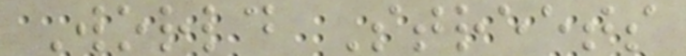World Streets
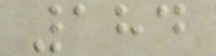184
